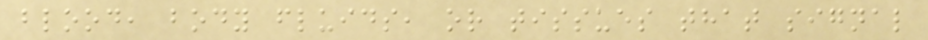blood, body fluids, or tissues that signal
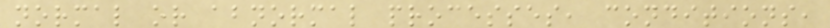normal or abnormal processes, conditions,
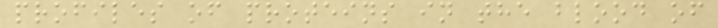profiles of proteins in the blood of
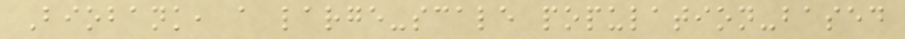Biobank, a large-scale population-based
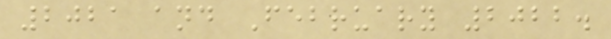2021 and February 2022.
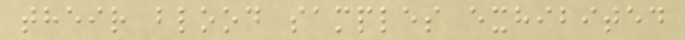their blood samples exhibited
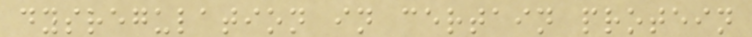dysregulation in certain protein
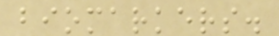biomarkers.
